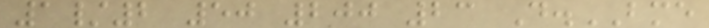1/2 50 200 23 D.BME
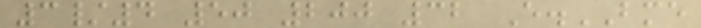3/4 50 200 32 E.BME
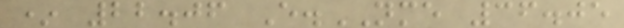* 22.06 E.NME 36.05
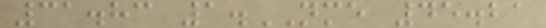31.83 1.NME 45.21
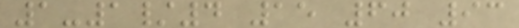1-1/4 15 60 93
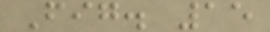Fig. 15
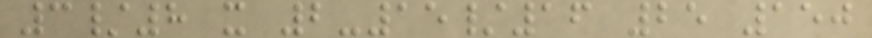3/8 x 2-15/16 25 150
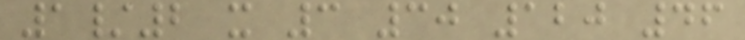1/2 x 3 30 120 46
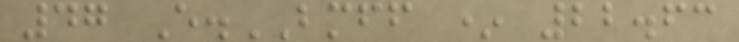47 E.BMFF * 22.63
